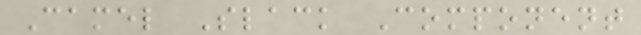Camel Slack Component
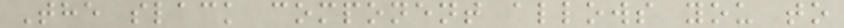The slack component allows you to
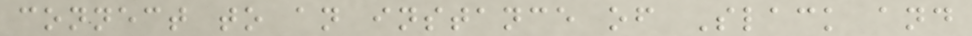connect to an instance of Slack and
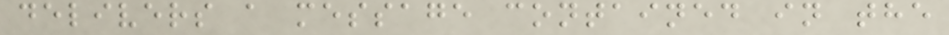delivers a message contained in the
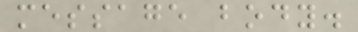message body.
